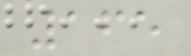165
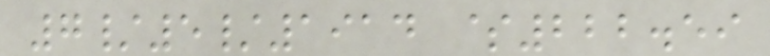7/5/1914 $222.59
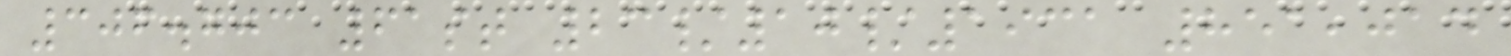306.703 61st 23/10/1931 851,014
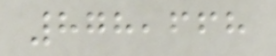878,668
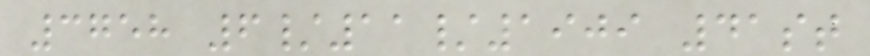3758 6/11/1909 41st
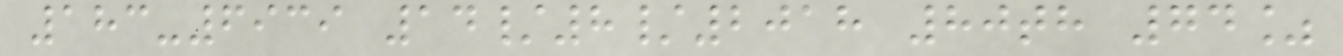183-6939 14/8/2018 80th 74%
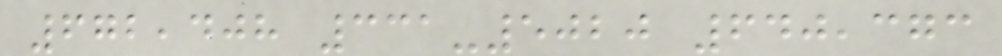672,408 331-5020 640,373
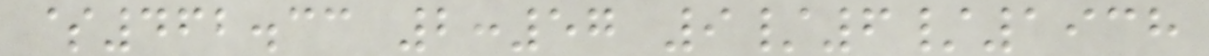$462.33 2:57 9/6/1938
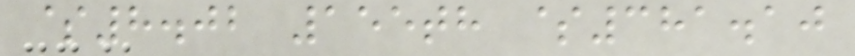$8.02 155th $381.10
